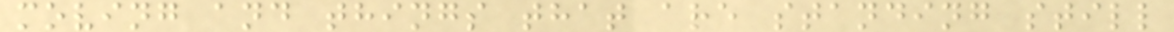moving and things that are standing still
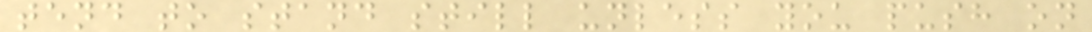tend to stand still unless you push on
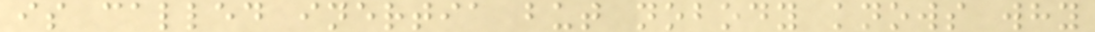is called inertia but nobody knows why
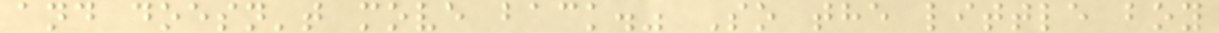and doesn't move back." So the little boy
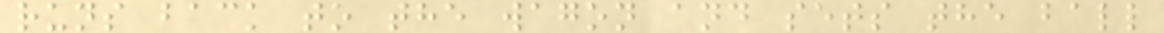runs back to the wagon and sets the ball
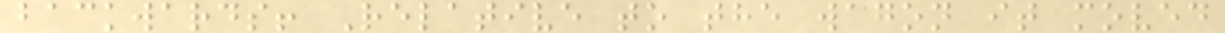backwards! Relative to the wagon it moved
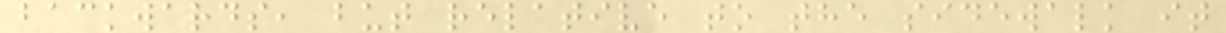backwards, but relative to the sidewalk it
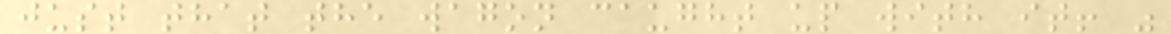just that the wagon caught up with it! "
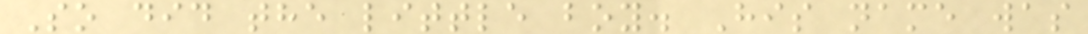So did the little boy. His name was
